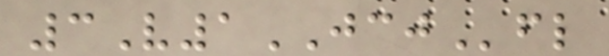3V1JCJfl
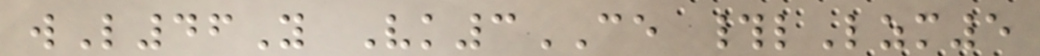wL46Y Vk3CE #lLzm5
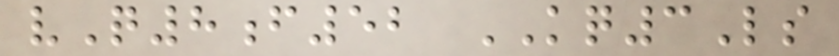vQ8f52 KQ3Ls
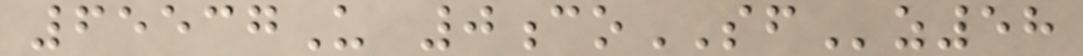65537U 0coSFz58
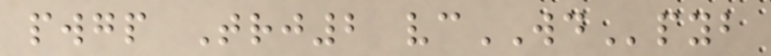pwgp Trj2 vcWDpyb
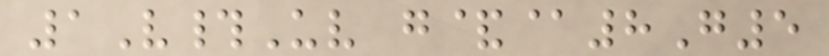1V#Uv g&@8G5
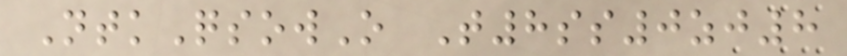NtkQsowO T8ss0zj8
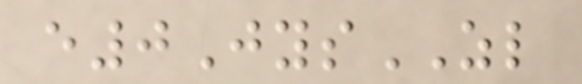e0JysZL
